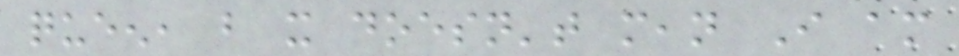queen, but it doesn't mean I am
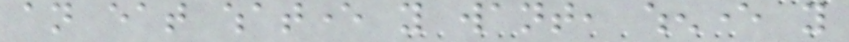an eat whatever you want, whenever you
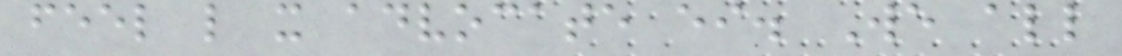feel like it advocate either. We all
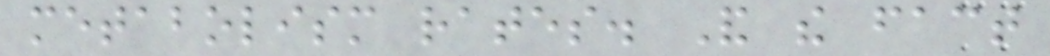metabolism rates. And the fact
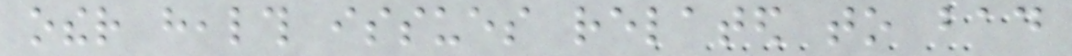other health issues related to bad
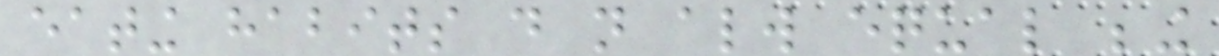eating habits do not always equal being
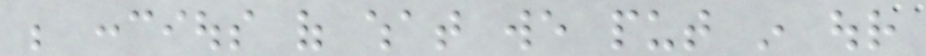be concious of what we put in our
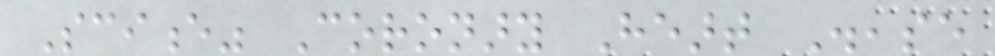Science" Coronary Heart Disease
